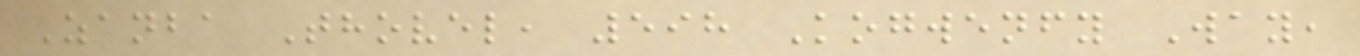Zanba Thovel, 598 Kogwenfy Way,
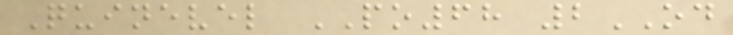Quinevel PO68 2OD
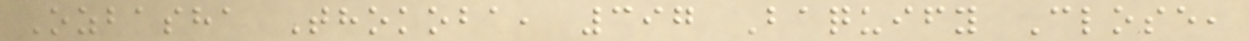Ozbasha Thokoba, 397 Baquify Close,
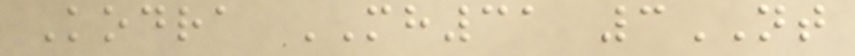Kodra MH31 3NT
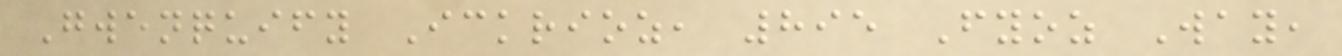Gwenquify Ickrioz, 895 Fyoz Way,
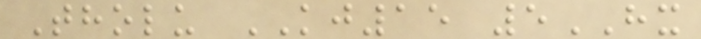Tholu KJ15 5HX
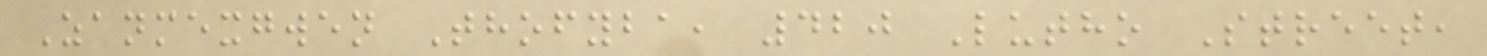Zanmexgwen Thofyba, 420 Lutho Street,
